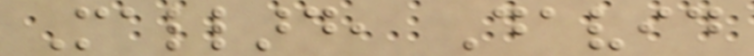Mallard, David
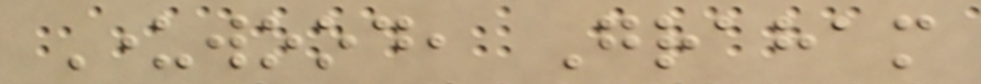Underwood, Graham
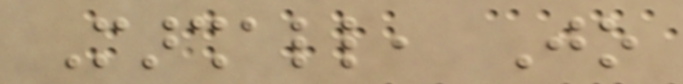Marshall, Jo
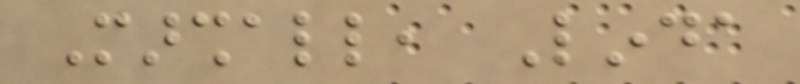Marshall, Linda
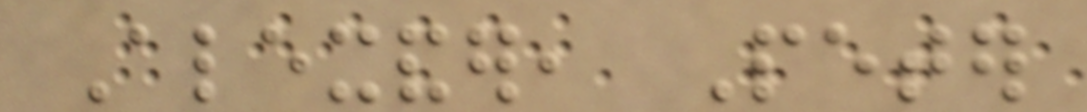Alexander, Peter
